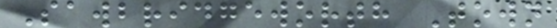Sawbridgeworth Town
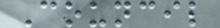Council
